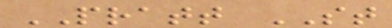PRATT ST
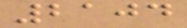2104
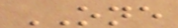ONE
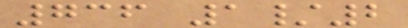736 1/2
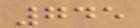745
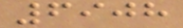6908
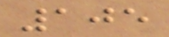105
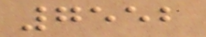7552
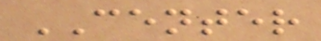CENTER
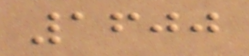1600
